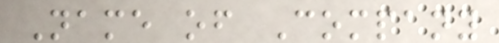Name of Company
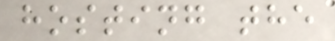hosting the
